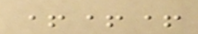+++
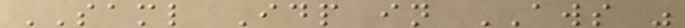SAML Idp in AWS "
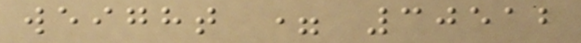weight = 30512
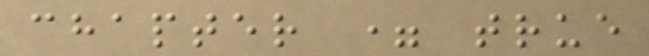chapter = true
